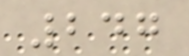247
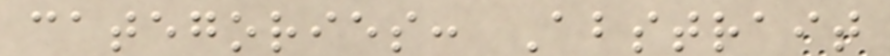categories: Abstrait
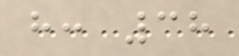h: 38
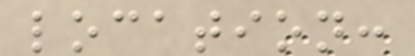location:
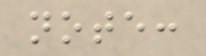note:
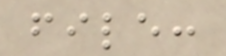file:
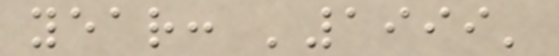year: '1999'
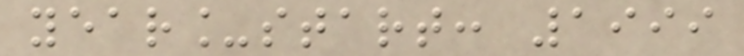year_start: 1999
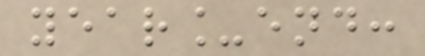year_end:
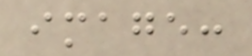image:
